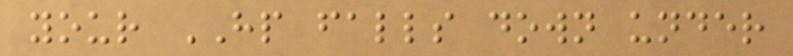your HP falls down under
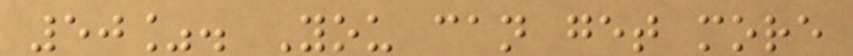50%. You can get more
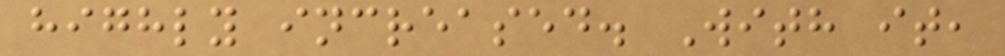highly increased. With it,
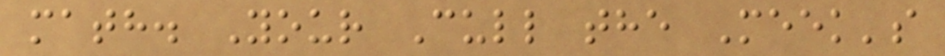math. Your Cull the Meek's
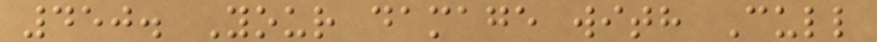450. Your damage with Cull
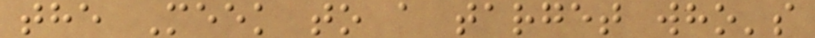the Meek to a target who's
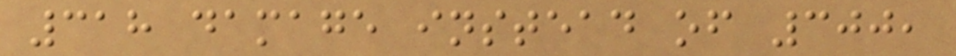318 damage instead of 300,
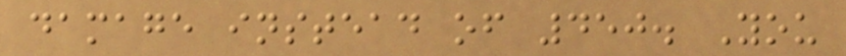damage instead of 450. You
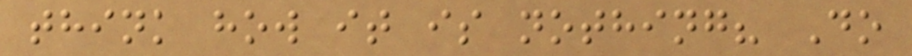think how it is nothing? Do
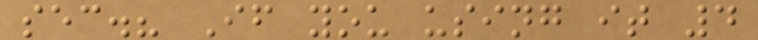sec.? If you using it 4
